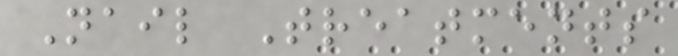Nail Treatments
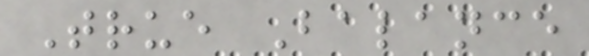True Balance
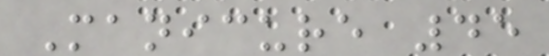Manicure 45
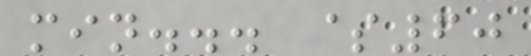min... $60
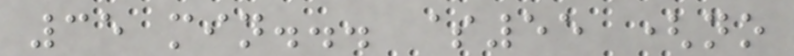35 min... $55 (no
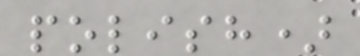polish)
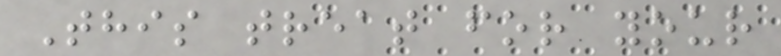This treat for your
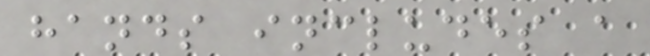hands includes a
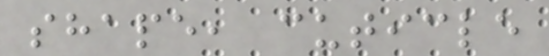shape, cuticle
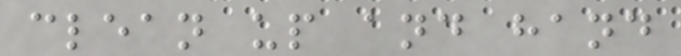clean up and hand
